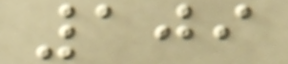109
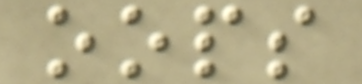oops
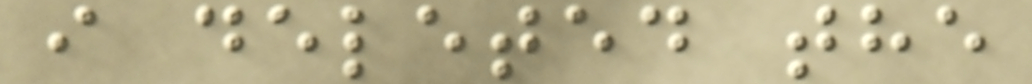i deleted the
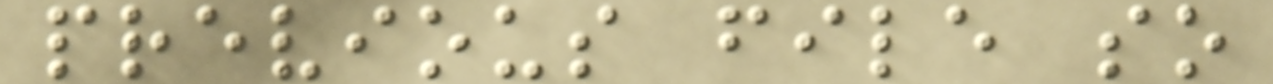previous file so
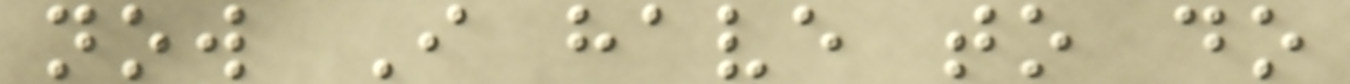now I have to do
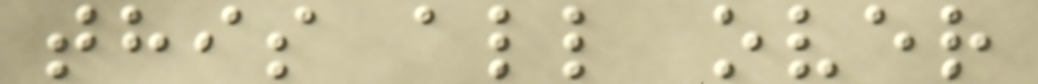this all over
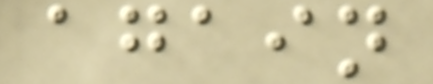again
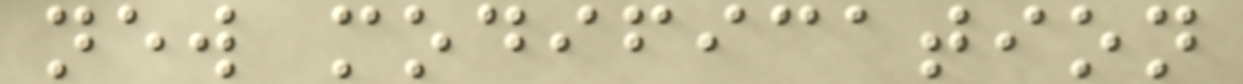new modification
